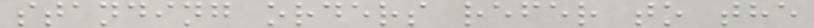standing orders refer to the
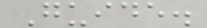Guide.
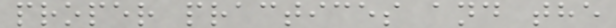proper practices and the
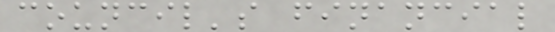council's financial
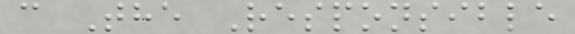c The Responsible
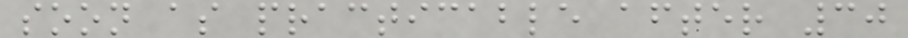soon as practicable after 30
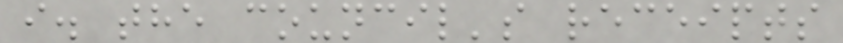i. the council's receipts
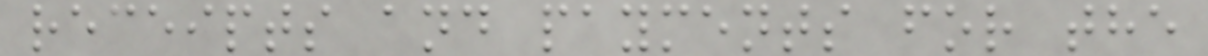receipts and payments for the
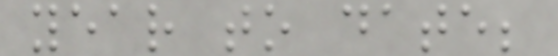year to date;
